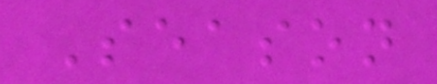Season
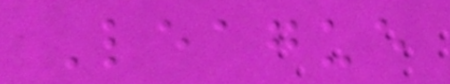League
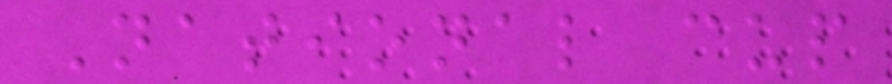National cup
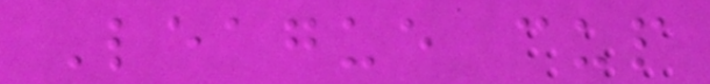League cup
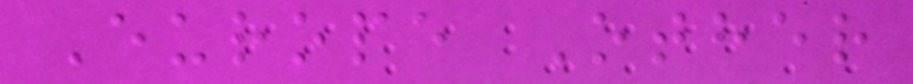Europe Other
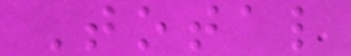Total
